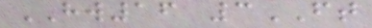HW16 3FT
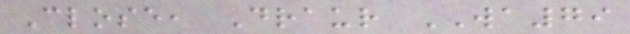Close, Draur WA79
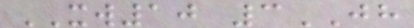XW10 3JH
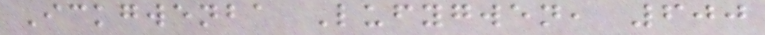Ickgwenba Lufygwen, 600
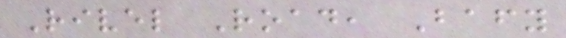Rivel Road, Bafy
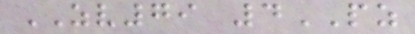ZV79 4PZ
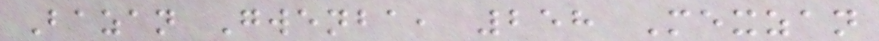Bazan Gwenba, 258 Mexzan
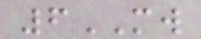6MW
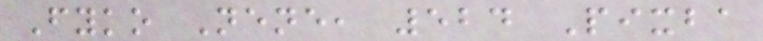Fyko Nene, 524 Pixba
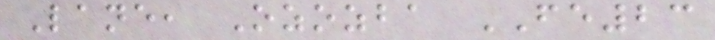Lane, Ozozba FE23
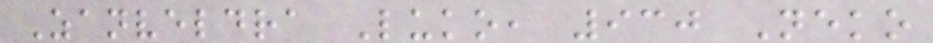Zanveldra Luko, 930 Neko
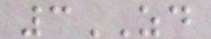3ZD
